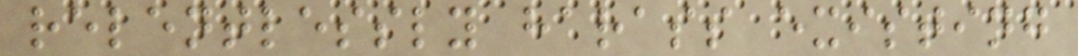relentlessly harass existing
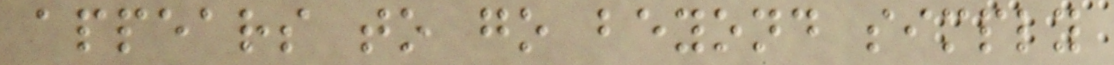appears to go beyond simply
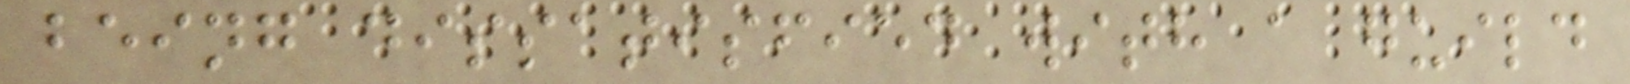being dissatisfied with a guild
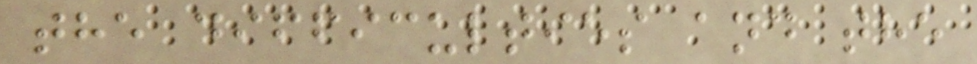the difficulties and the
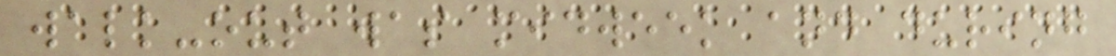walk-out was midweek and during
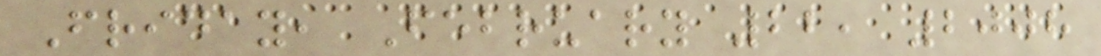Friday, February 22, 2008
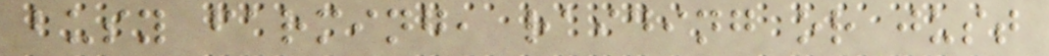busy farming, raiding or just
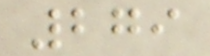279
